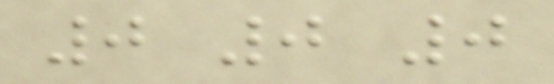0 0 0
